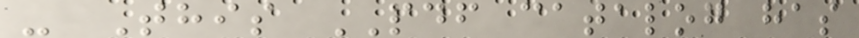- This PDF catalog has
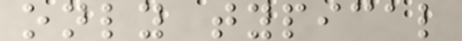only typical
